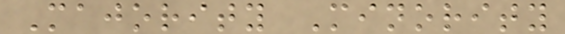Majority Minority
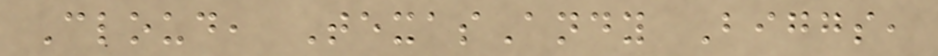Cloud, TexasAndy Biggs,
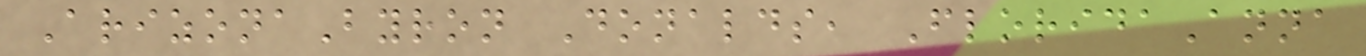ArizonaByron Donalds, FloridaAnna
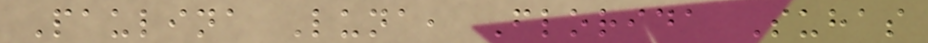Paulina Luna, Florida Suhas
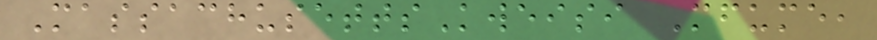MassachusettsKweisi Mfume,
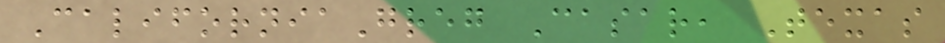CaliforniaGreg Casar, Texas
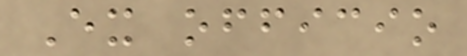Ex officio
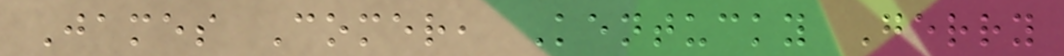James Comer, Kentucky Gerry
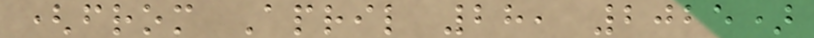(from April 28, 2025)
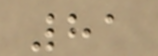81
